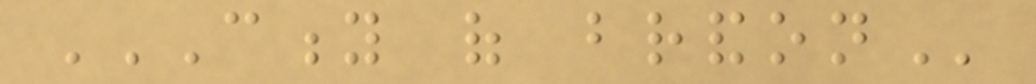CITY OF BRANDON
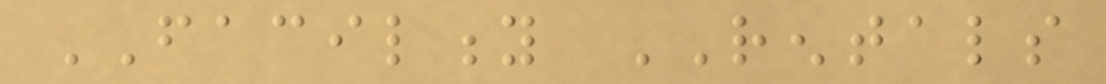FACILITY RENTALS
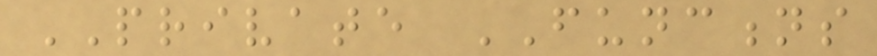PRIVATE FUNCTIONS
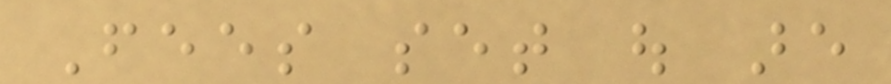Fees set out are
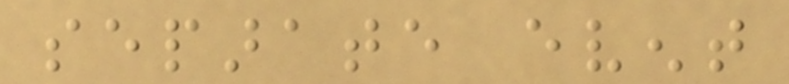separate event
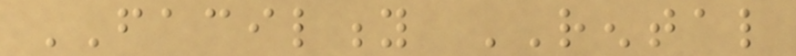FACILITY RENTAL
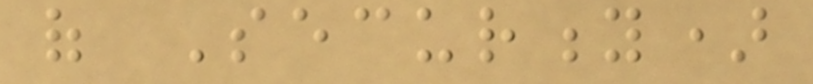of Security)
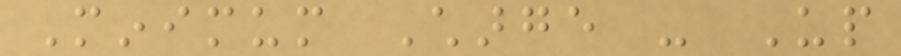Minimum Charge - Up
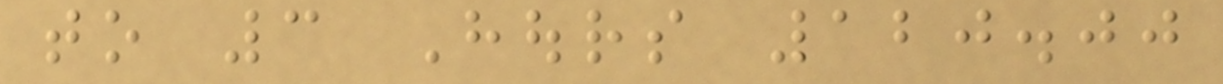to 3 Hours 120.00
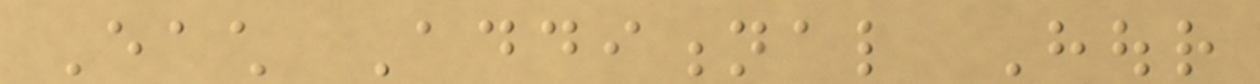Each Additional Hour
